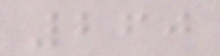260
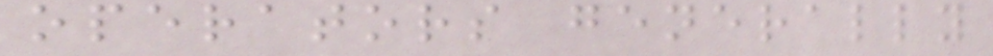operators generally
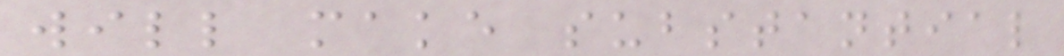will make substantial
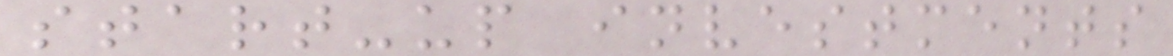start-up investments
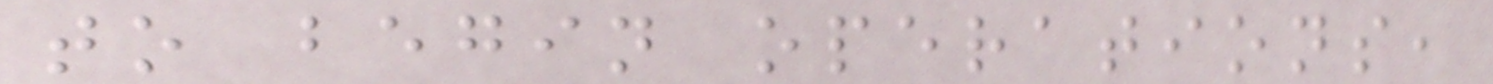to begin operations,
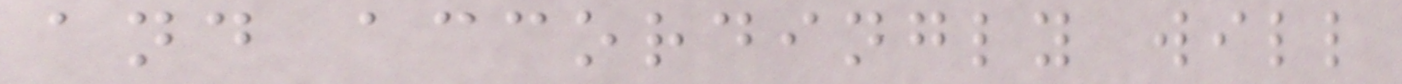and accordingly will
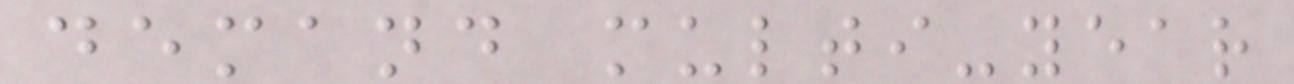demand multi-year
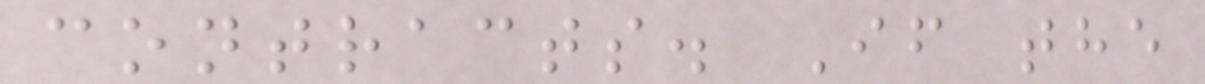contracts. If the
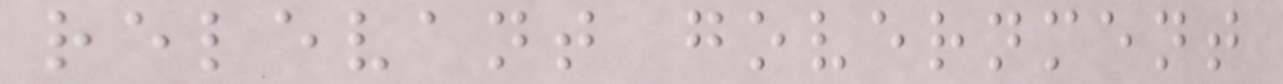relevant government
